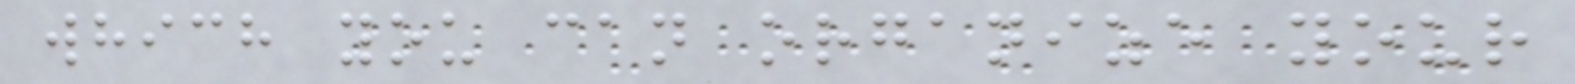which you can organize your
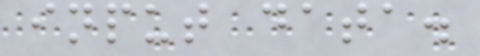input data.
